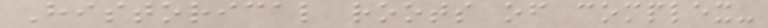Historical roots of complex-
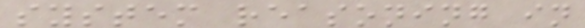system reasoning in
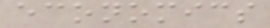economics
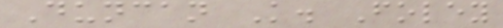Duncan K. Foley
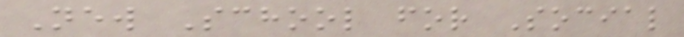New School for Social
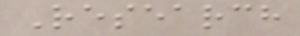Research
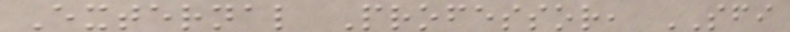External Professor, SFI
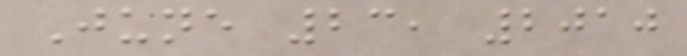June 23, 2010
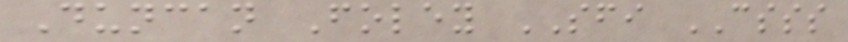Duncan Foley SFI CSSS
